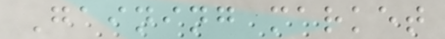Gaining market
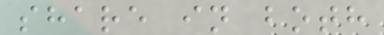share in both
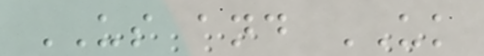US and UK
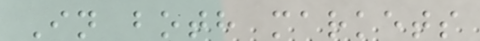In both markets
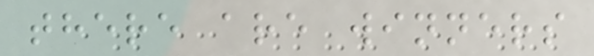there are winners
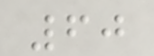60
